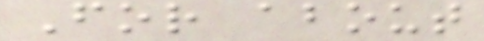For about
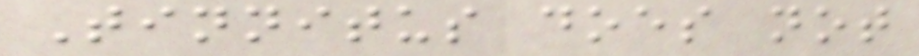Tinnitus does not
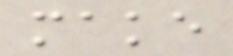make
